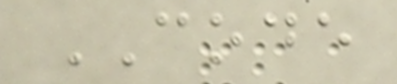CODE
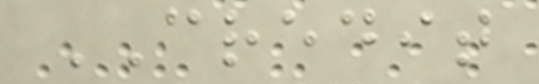CREDIT
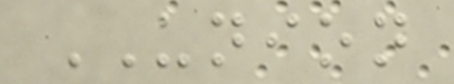UNION
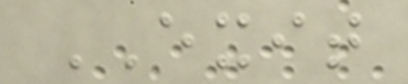EXIT
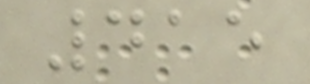415
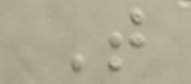T
